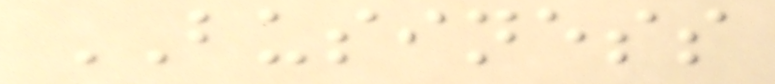BUSINESS
